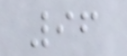96
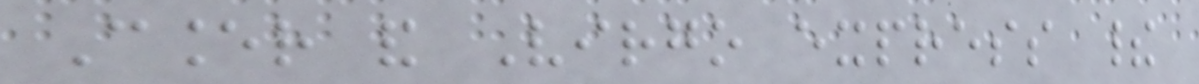Cancer and Virgo express their
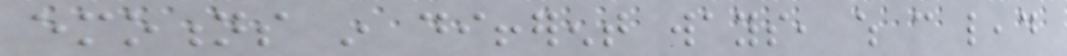emotions in different ways, which can lead
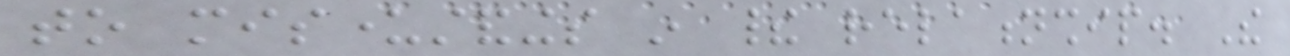to misunderstandings in their relationship. The
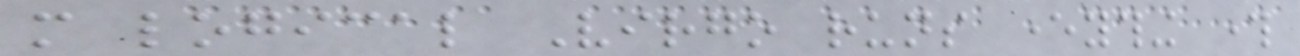more logical Virgo runs everything through
